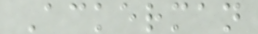Ackerman
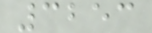3253
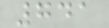741
